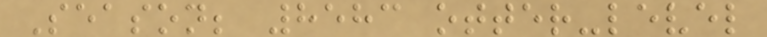Season; 8583 otter-level
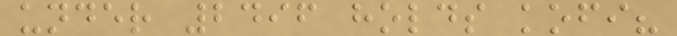under 2496 holds kofi?
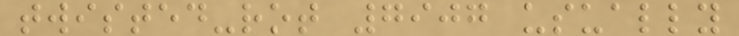twisted-rot 7907 usually
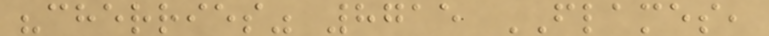"cherries" 8715 FLAMES,
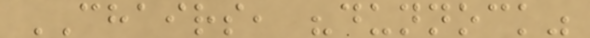CHAIRS, "dunnock"
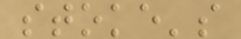stoke's
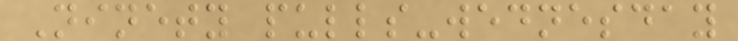Ninety pulls-wednesday
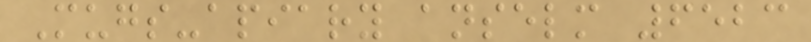Mugs-apiary anselm 6523
